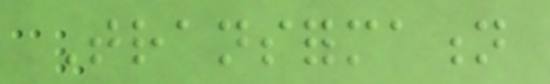Transformation
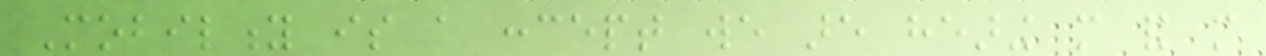Mobility is a concept we are hearing more and more
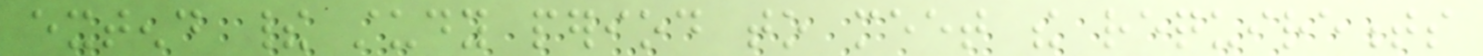extend their study period to meet the requirements
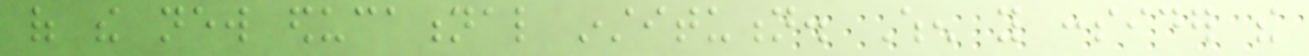of the new educational institution. When you consider the
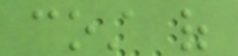cost of
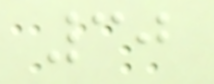30
